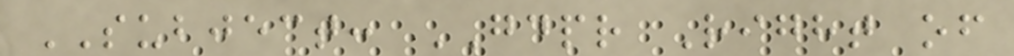SUBJECT: GDPR Right of
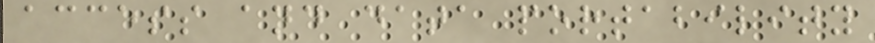access and data portability
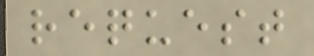request
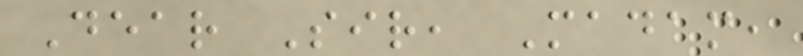Dear Sir, Madam,
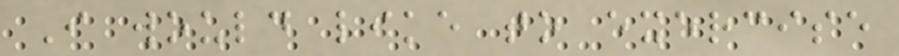I would like to exercise
